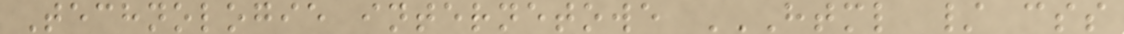Technologie internetowe HTML / CSS
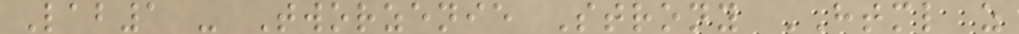Lab1 - Tworzenie Strony HTML z
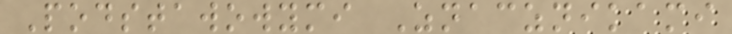Podstawowymi Znacznikami
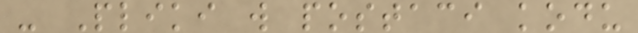- Pliki w postaci kodu
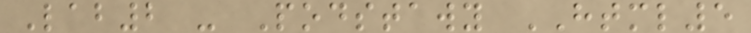Lab2 - Podstawy HTML5
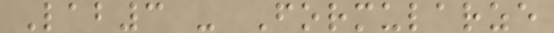Lab3 - Formularze
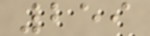259
